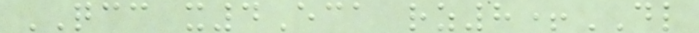QCC x4Eca rz8+DL
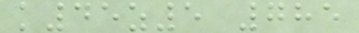k45z5 785
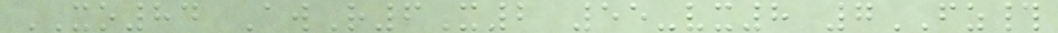XO84 AwR6X2 55-vx8 7FZ#
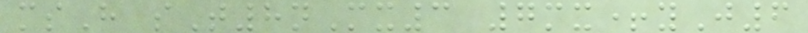msH sT8nMx3 7mx+yJ6
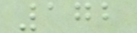172
